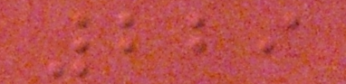229
